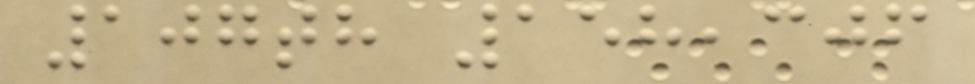107th 158,306
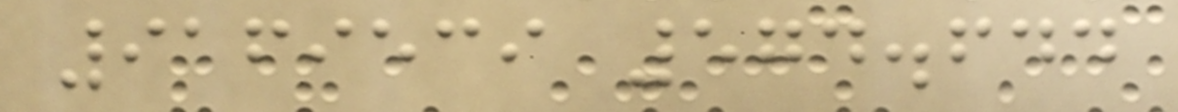9169539 574.644
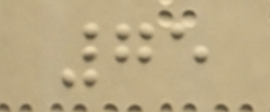75
